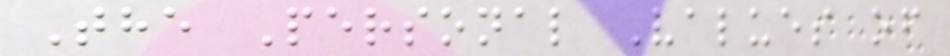The Personal Values of
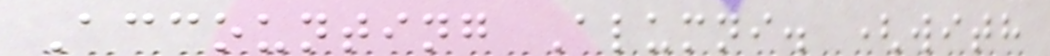Accounting Alumni. (with
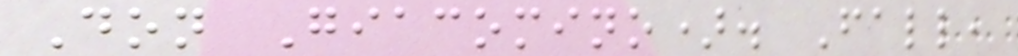Don Giacomino). Fall,
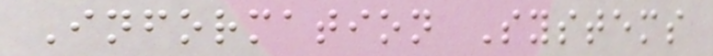Information Systems
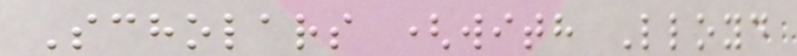Scholars (with Lloyd
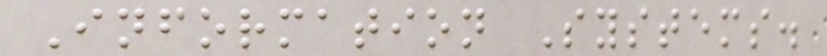Information Systems.
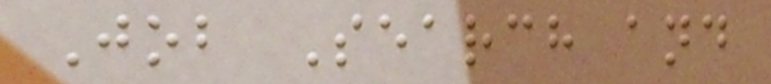Job Search and
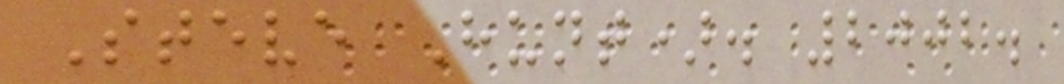Steve Hunt). 2002.
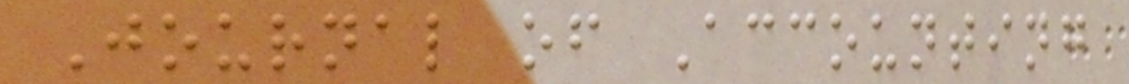Journal of Accounting
